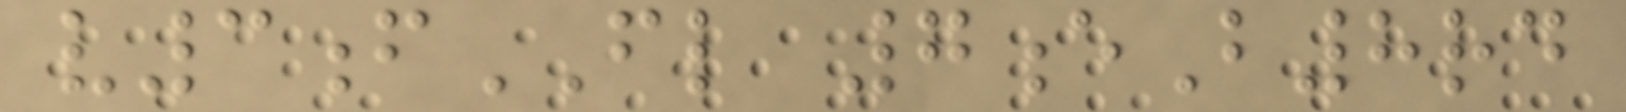v3fFL 7eB8rd
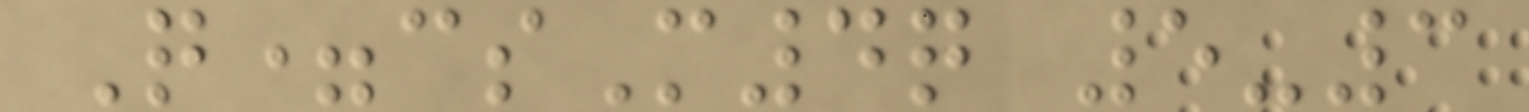Q=csM4q 5-3
